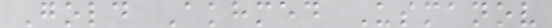Gold Akhmed Usmanov
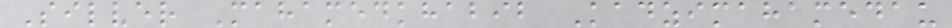Silver Mahamedkhabib Kadzimahamedau
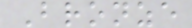Bronze
